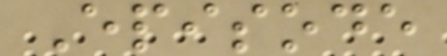Episode
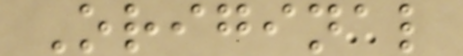Original
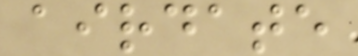airdate
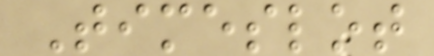Timeslot
